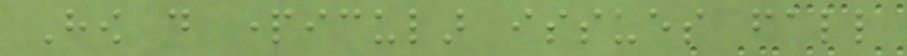How do particular issues fall
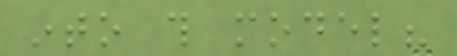into this model?
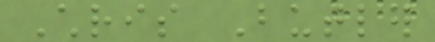Chris Butler
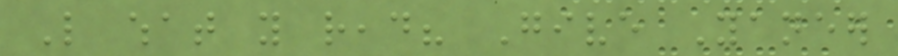Like what you read? Give Yaneer
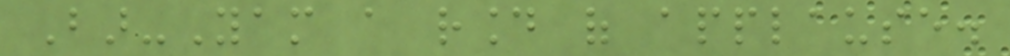Bar-Yam a round of applause.
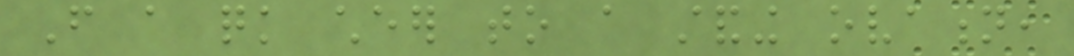From a quick cheer to a standing ovation,
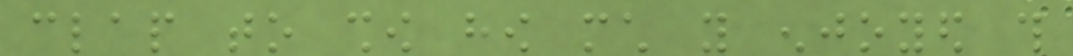clap to show how much you enjoyed this
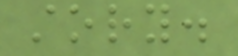story.
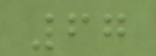67
